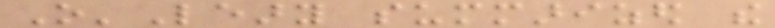O'Leary summarized the
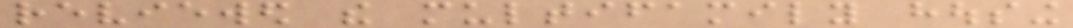reviewed the multifamily housing
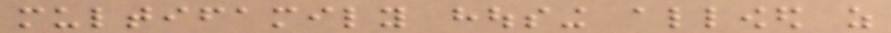multifamily housing allowed as
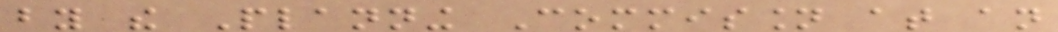by the Planning Commission at an
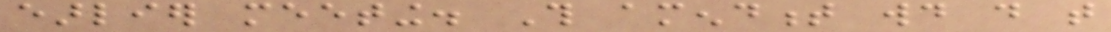earlier meeting. This amendment would do that
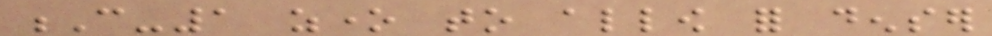C-1 zone to allow for denser
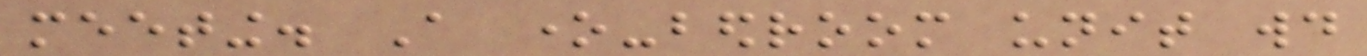meeting. A one-bedroom unit would
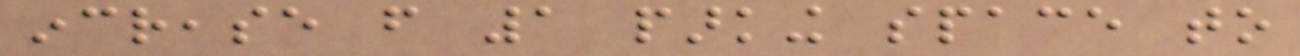increase from 1 parking space to
